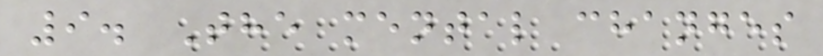9. The mental changes
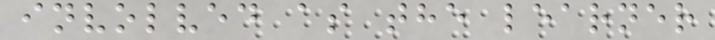involved as the learner
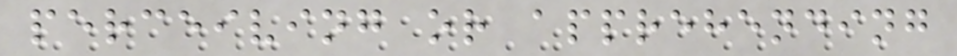perceiving or apprehending
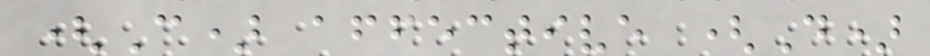(C) affective (D)
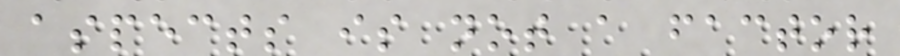aspects is not a factor
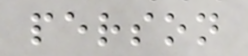person
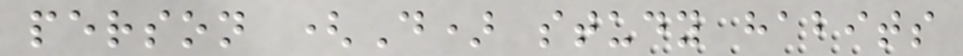person (D) study habits
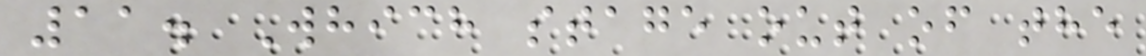11. Which stage out of the
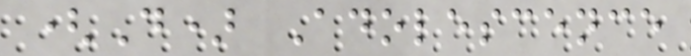(D) Adolescence
